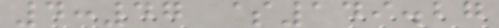4:47 $149.27
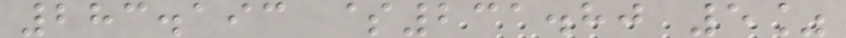283.193 $231.80 5%
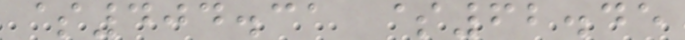$404.31 $62.45
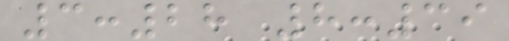3:28 8:39
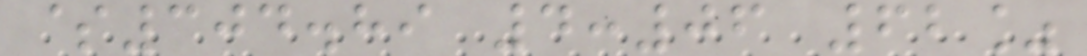$304.89 4:06 62%
